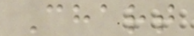Chart
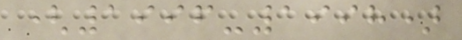(1996-1998)
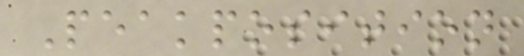Peakposition
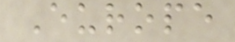Europe
